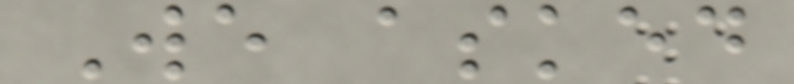We asked
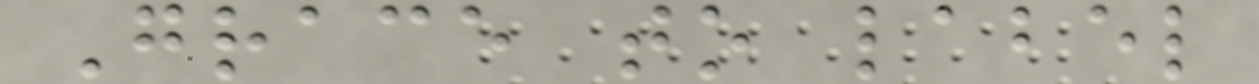Grace to label
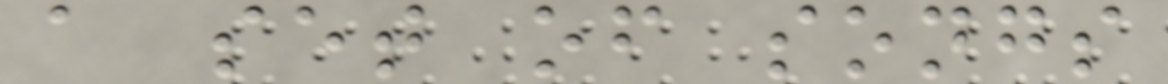a set of songs
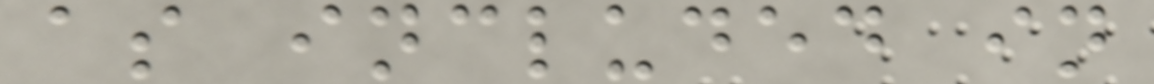as included in
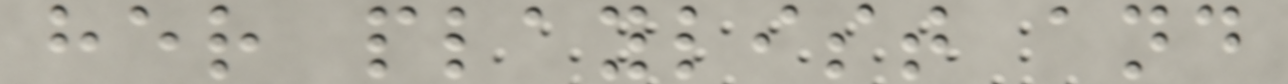her playlist and
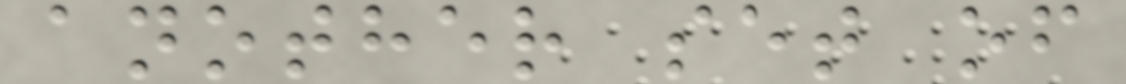another set of
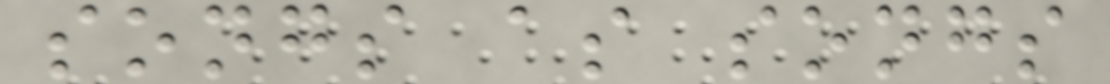songs as songs
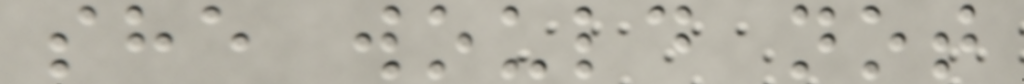she would not
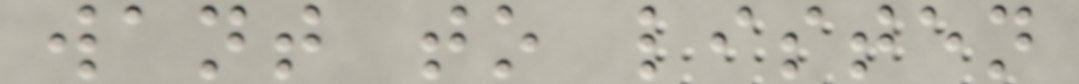want to listen
